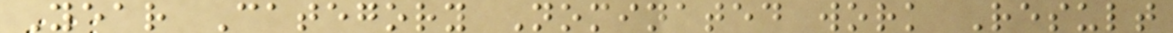Year Category Nominated work Result
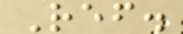Ref.
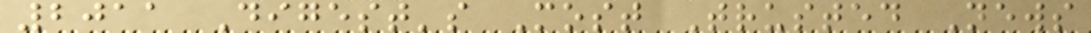2011 Digest's Most Trusted News
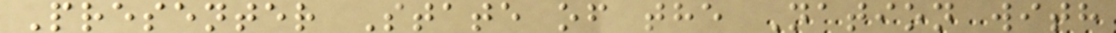Presenter State of the Nation with
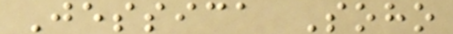Jessica Soho
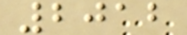2012
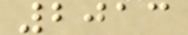2013
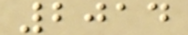2014
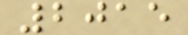2015
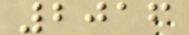2016
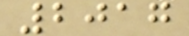2017
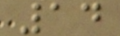14
